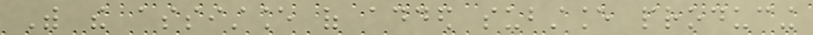With the assistance of added substance producing
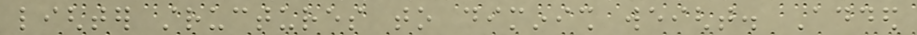lighter structures to diminish weight. Added
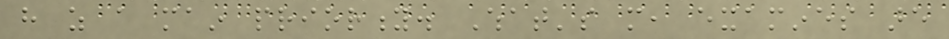have as a main priority. What's more, examines are
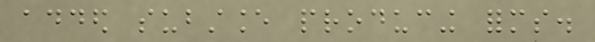added substance producing forms.
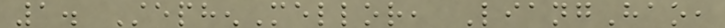1. StephenMellor, LiangHao,
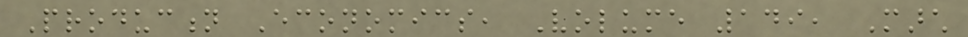Production Economics, Volume 149, March
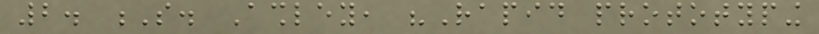2. S. Ashley, "Rapid prototyping
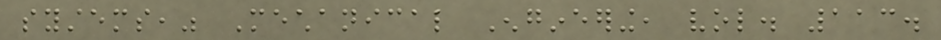systems," Mechanical Engineering, vol. 113.
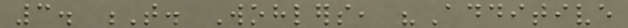3. T. Wohlers, "Additive
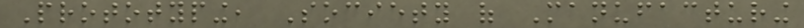Prototyping, Society of Manufacturing
